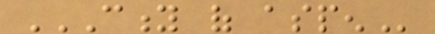CITY OF ASPEN
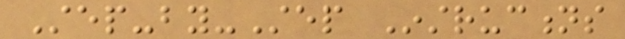Step-by-Step Instructions
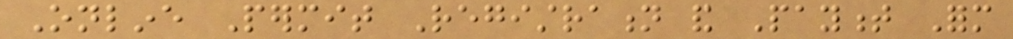Online Permit Registration and Payment Form
